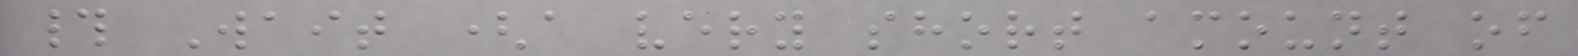# Wait (a very short amount of
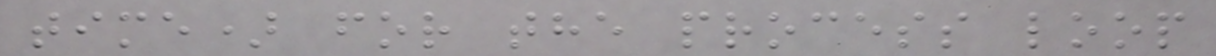time) for the process loop
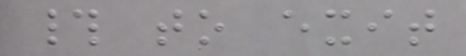# to exit
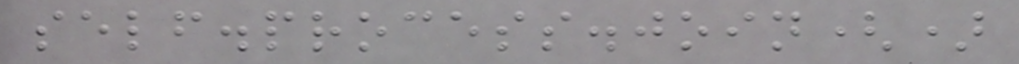self.process.join()
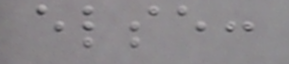else:
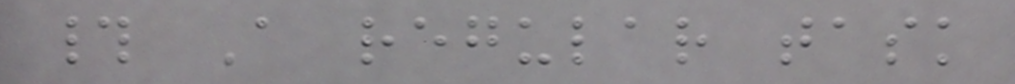# A regular task
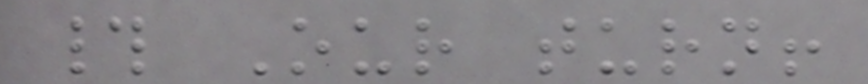# Our turn!
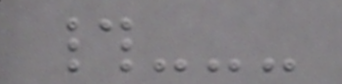#---
